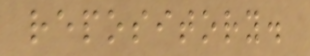repository.
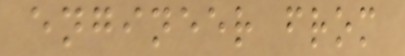engineer from
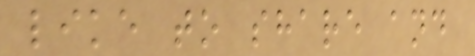like to share and
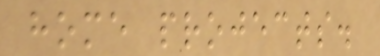home projects.
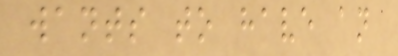wants to have an
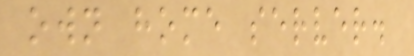own home server.
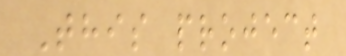This project
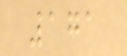171
